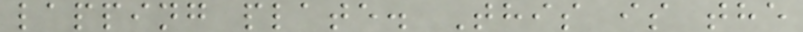lapping plate. This is the
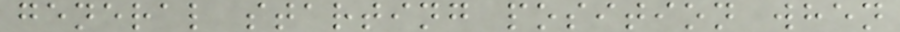general starting position when
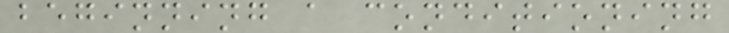beginning a conditioning
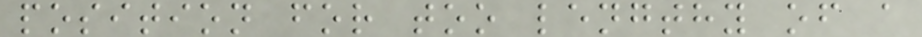position for too lengthy of a
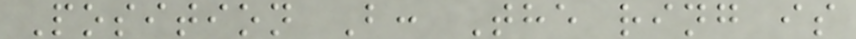Position B: The ring is
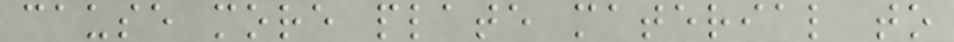cause more plate material to
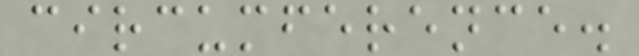circumference.
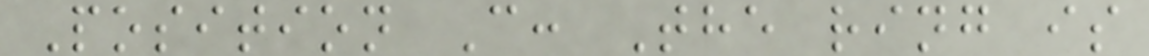Position C: The ring is
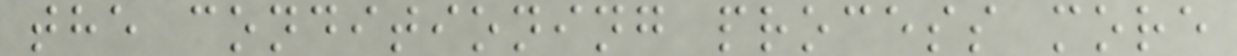the conditioning process more
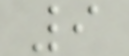9
